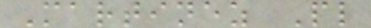Martinez Pl
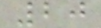20
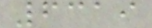6319
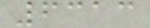6313
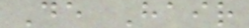De Hair
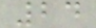24
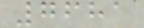7681
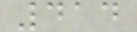414
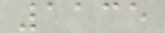1135
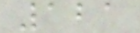121
